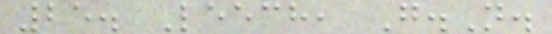25. Leech, G.N.
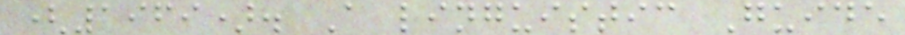(1969). A linguistic Guide
